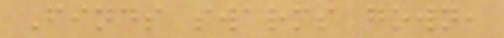Finds swarms gown,
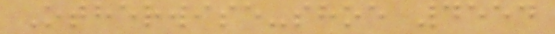Otherwise-shoe 4554
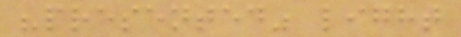"presented" light
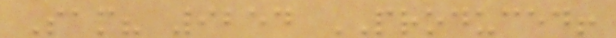Sam? 9254 PRODUCED!
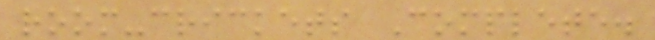room-crickets Complete.
